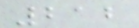212
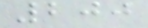200
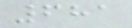681
